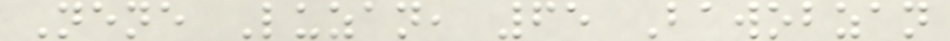Nene Luzan, 65 Bawobzan
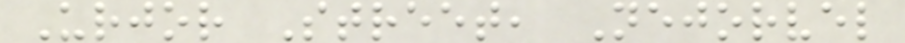Urjor Street, Nejorvel
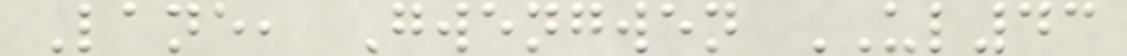Lane, Gwengwen UL43
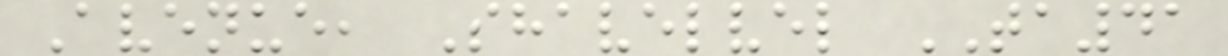Avenue, Shavelvel TA41
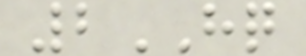2HQ
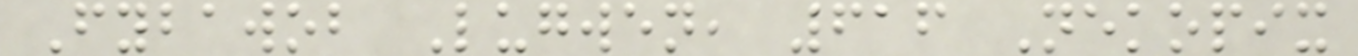Fybawob Lugwen, 616 Nekopix
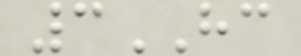3HC
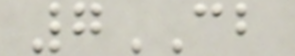7CB
